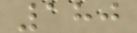180
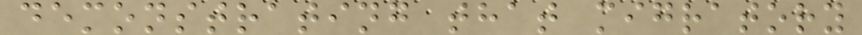demonstrating that migratory
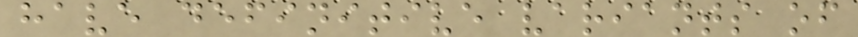have definitive variants of
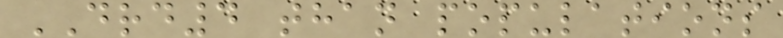DRD4 than populations
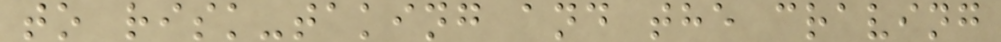to risk-taking and the craving
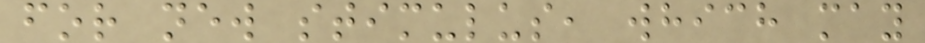for new stimulus, which may
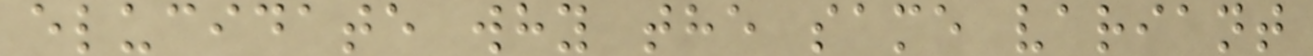elucidate why the same variant
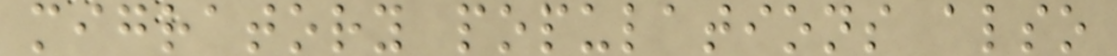migratory populations also
